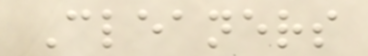Cleaners
